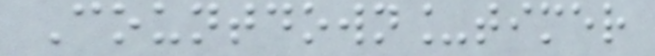Countdown_timer
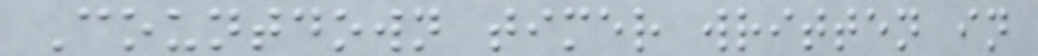Countdown timer written in
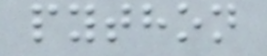python
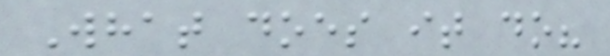What does it do?
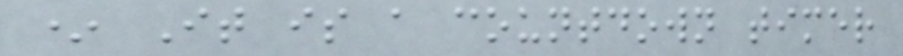* It is a countdown timer
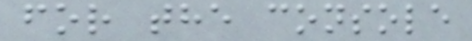for the console
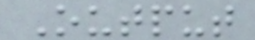Output
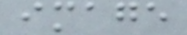image
